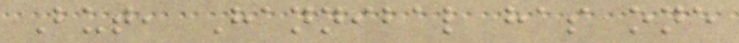But, Hannibal has one
